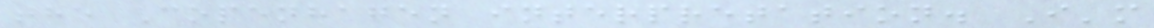the Copenhagen interpretation. I'm
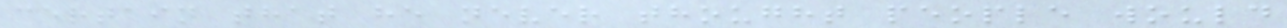certain that he never thought people would
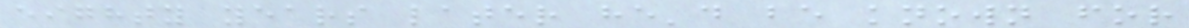eighty years later he'd be known for
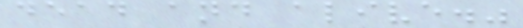dead and alive."
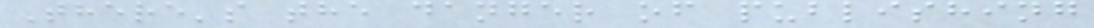There's the danger of publishing
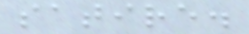satire.
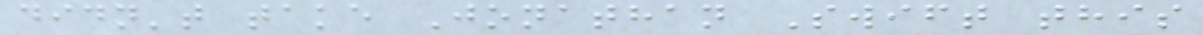didn't take Jonathan Swift this
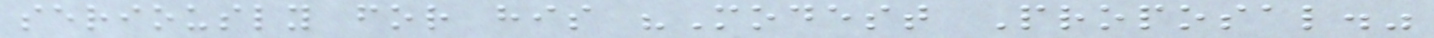seriously for his "Modest Proposal."
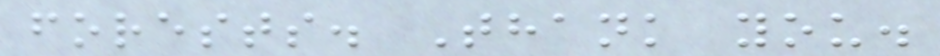forests. Thank you.
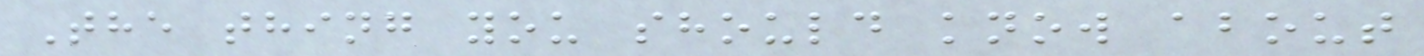The thing you should know about
